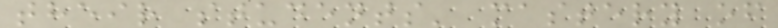their students' mastery of
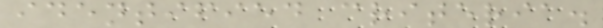identified criteria.
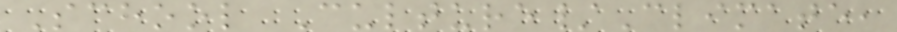School Culture/Climate,
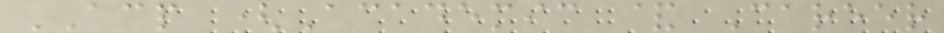ACP (Academic & Career
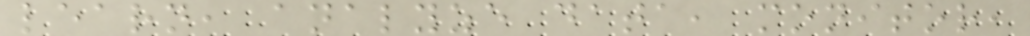learn, analyze data, monitor,
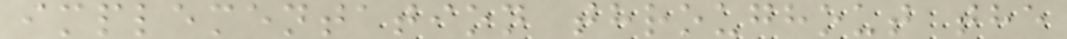implementation throughout the
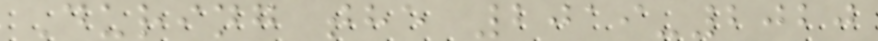During the 2019-2020
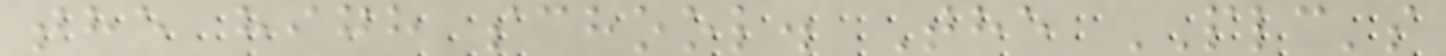the high school. The PLC's
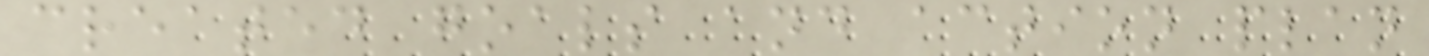created goals and action plan
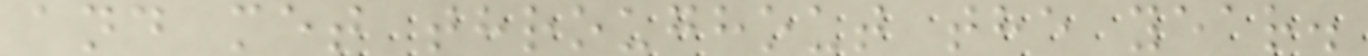and met throughout the year.
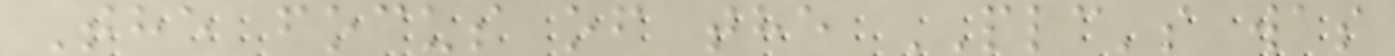The focus of the PLC's was
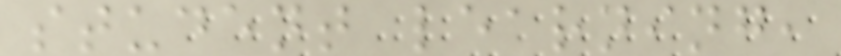student learning,
